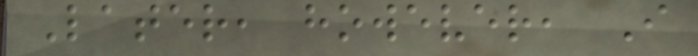Later, however, I
